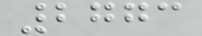2773
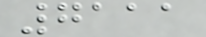7111
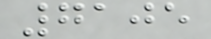7105
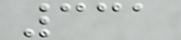331
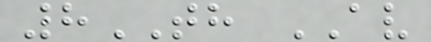8TH AV
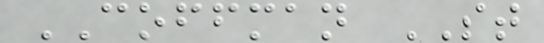COFFMAN ST
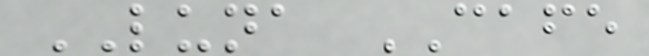LUNA CAFE
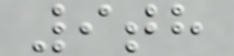9th
